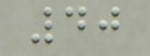40
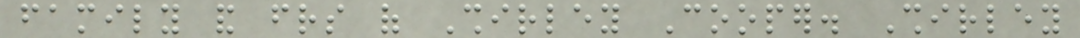family and friends of Shirley Cooper. Shirley
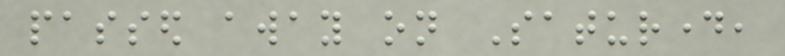passed away on Saturday,
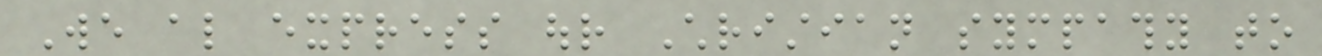We also express our Christian sympathy to
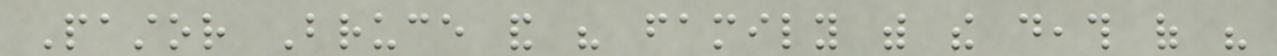Pastor Bruce and his family with the death of his
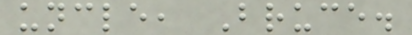uncle, Bruce.
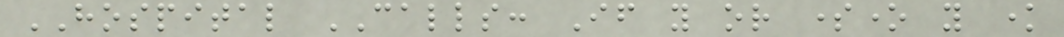HOSPITAL CALLS: If you or someone you know
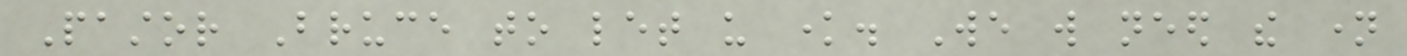Pastor Bruce to let us know. We will need the name
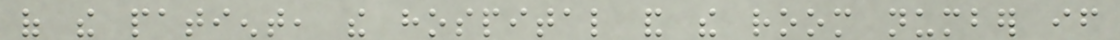of the patient, the hospital and the room number if
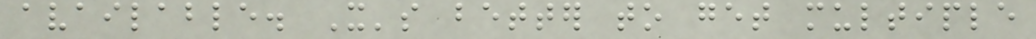available. It's better to get multiple
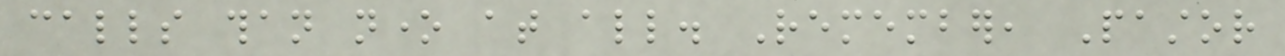calls than none at all. Remember, Pastor
